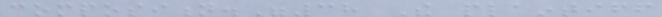composition."38 The plaintiff
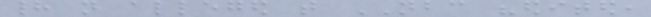had not alleged that NBC "edited,
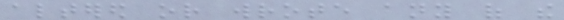altered or wrote any of the
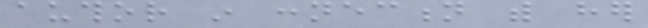author in connection with her
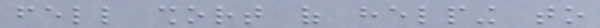fell short of helping to
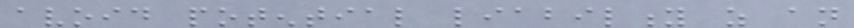avoid potential liability as an
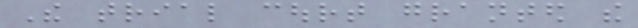The trial court granted the
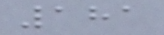181
